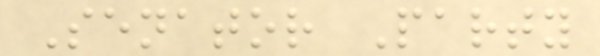Senator Party
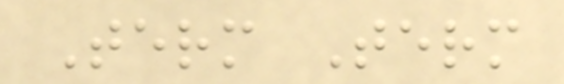Term Term
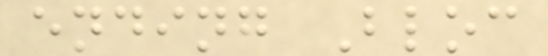ending Bloc
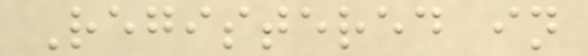Registered in
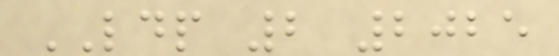LDP 2 2025
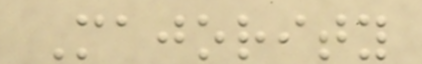Majority
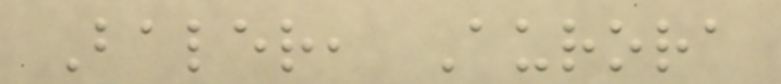Baler, Aurora
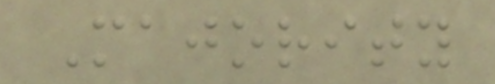Majority
